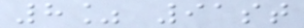8% 91st
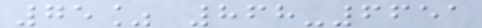75% 868-6651
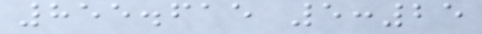855.615 5:25
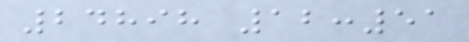24898 12:51
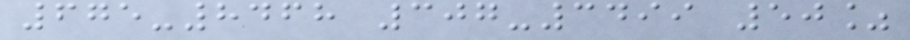675-8468 307-3499 50%
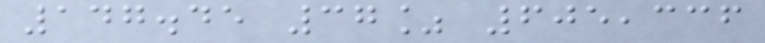147.45 37% 605,336
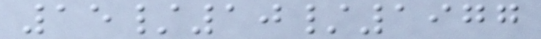15/10/1977
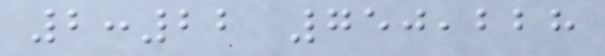2:22 750,228
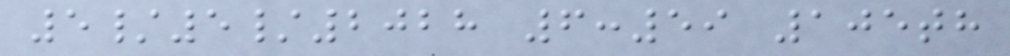5/5/2028 6:59 105th
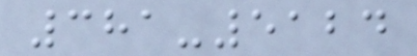381-5124
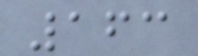163
